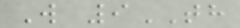W 9TH
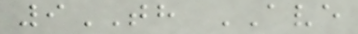9TH AVE
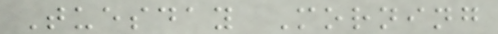Tuesday Morning
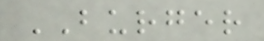BURGER
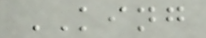KING
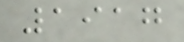1917
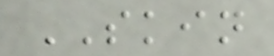SKIN
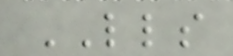LLS
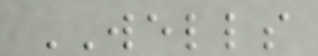WELLS
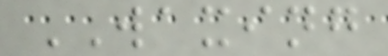WAXING
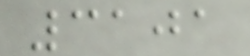3101
